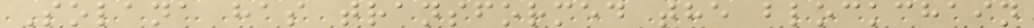Solana has transformed the blockchain
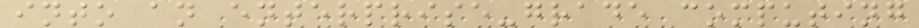into an enterprise-grade computing
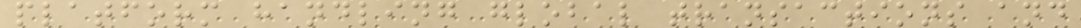platform handling global transactions and
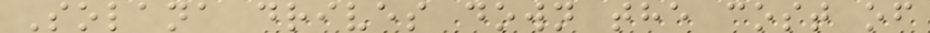Solana drives down the cost of
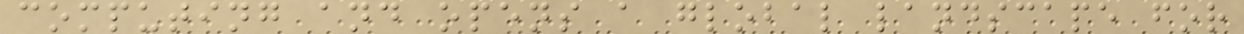computing and opens a global landscape for
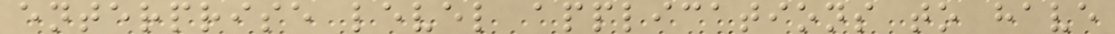enterprise level applications to have
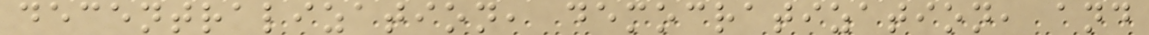decentralization, democratization, and
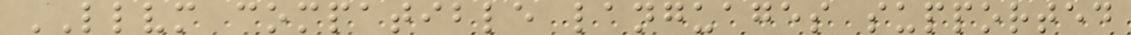LLVM compatible languages supported
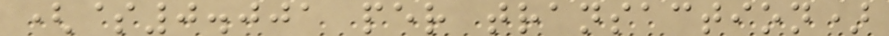($0.001 per transaction)
